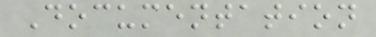Documentation
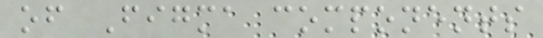of Figma components
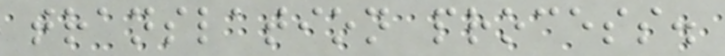translation process.
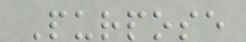Purpose
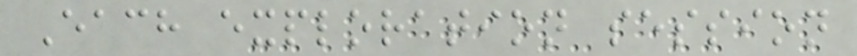Each exploration session
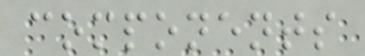components
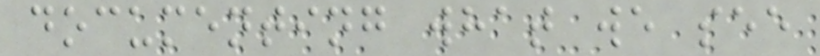documenting what we see
